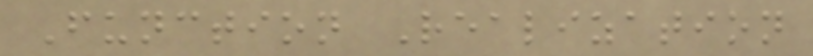Function Realization
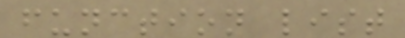function list
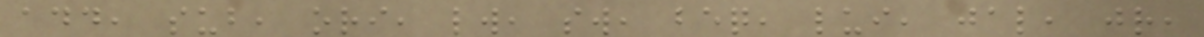add, sub, ori, lw, sw, beq, lui, jal, jr,
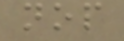nop
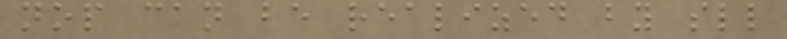nop can be realized by sll
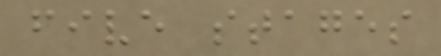five stages
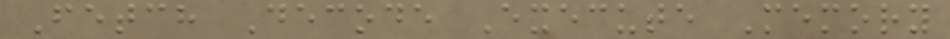Fetch Decode Execute Memory
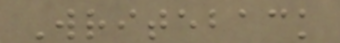Writeback
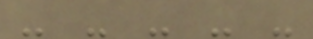- - - - -
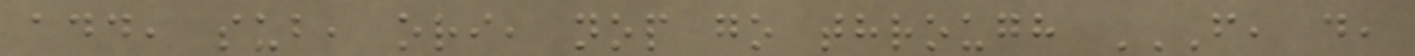add, sub, ori, nop go through F, D,
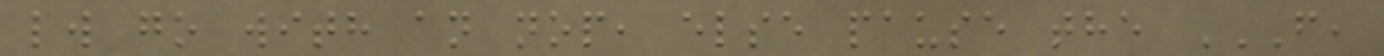lw go with an nop, else pause the F,
